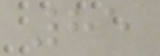85
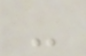-
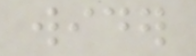wider
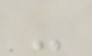-
